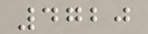4720
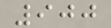900
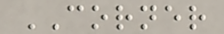CORNER
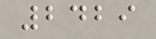2429
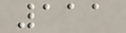111
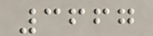3667
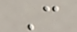C
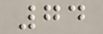74
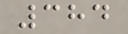384
